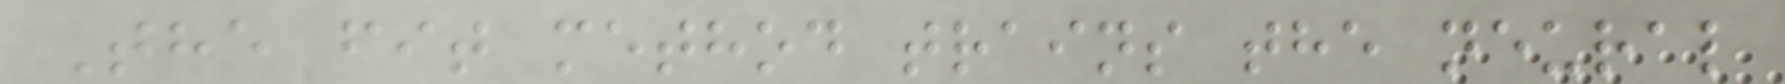The fit method trains the neural
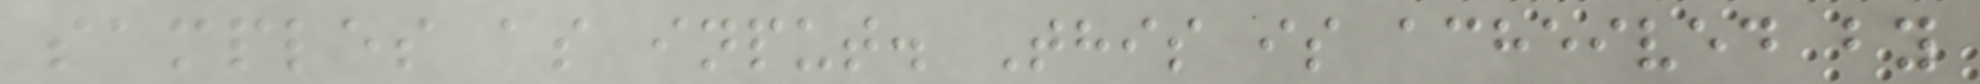samples as input. This is acheived by
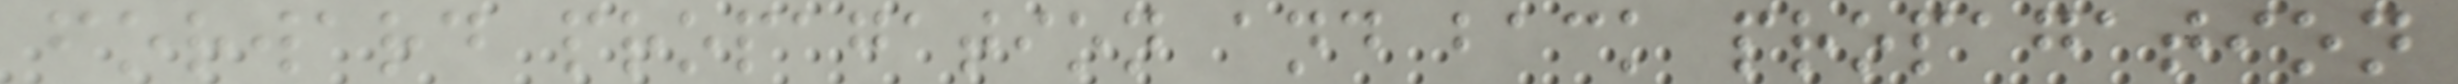forward propagation and back propagation
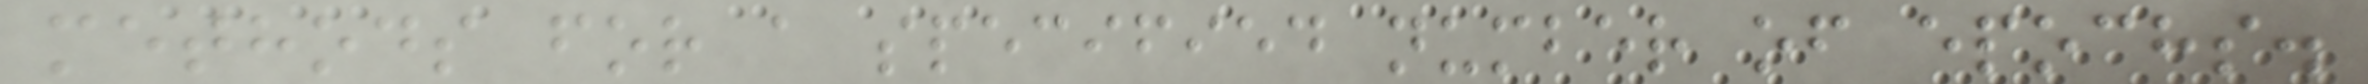methods for a specified number of epochs.
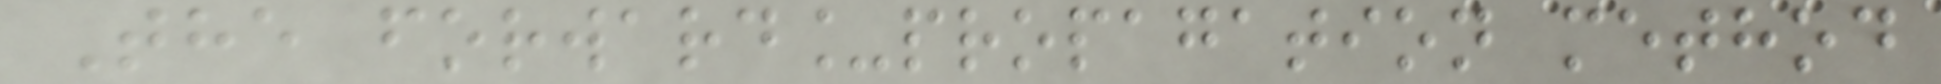The forward_propagation method
